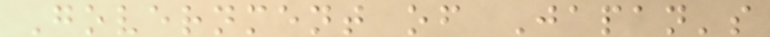Government of Japan's
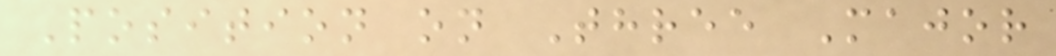Position on Three Major
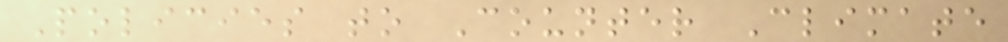Policies to Counter Climate
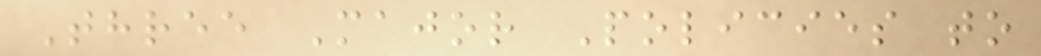Three Major Policies to
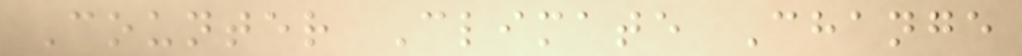Counter Climate Change
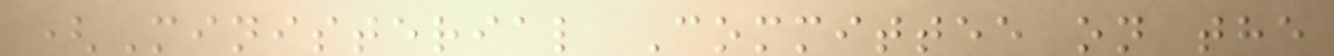(Ministerial Committee on the
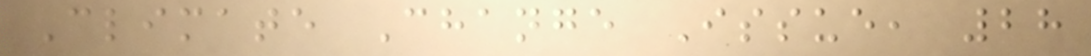Climate Change Issue, 28
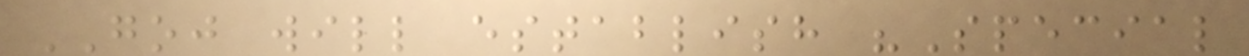GOJ will establish "Special
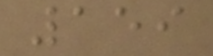159
